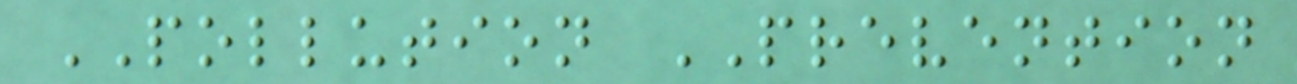POLLUTION PREVENTION
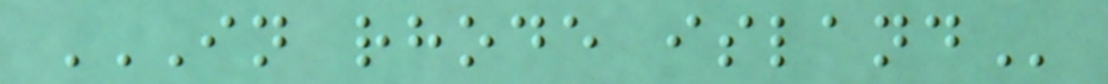IN RHODE ISLAND
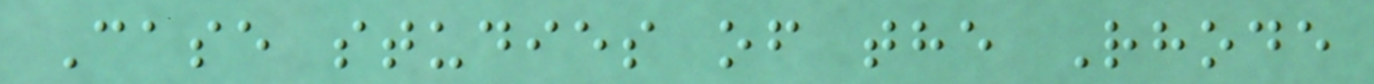Case studies of the Rhode
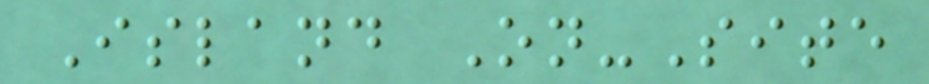Island On-Site
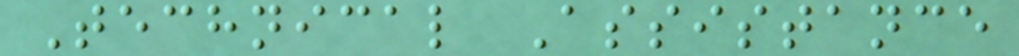Technical Assistance
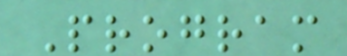Program
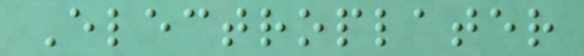Electroplater
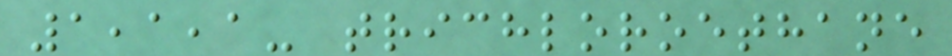1,1,1- trichloroethane
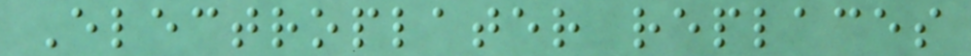Electroplater replaces
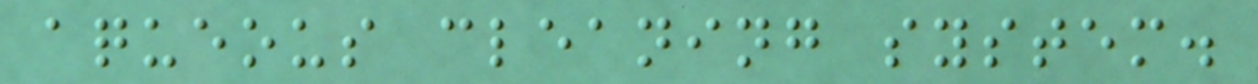aqueous cleaning system.
